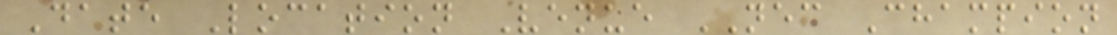Date Location Venue NEC Champion
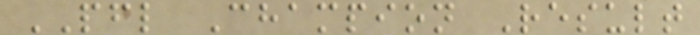PFL Champion Result
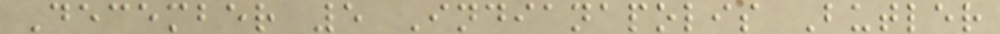December 5 Indianapolis Butler
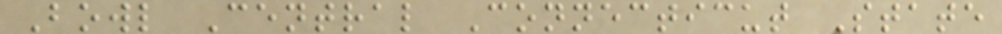Bowl Central Connecticut State
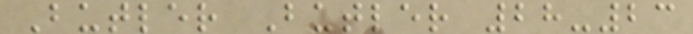Butler Butler 28-23
